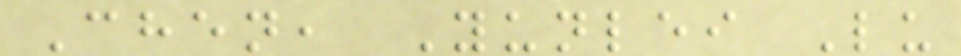Chen, Yunlei Lu
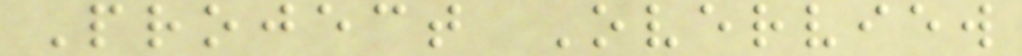Project Overview
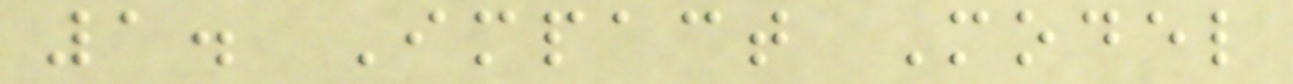1. Impact Model
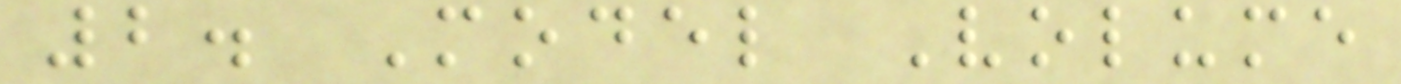2. Model Volume
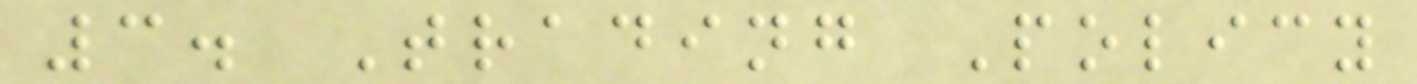3. Trading Policy
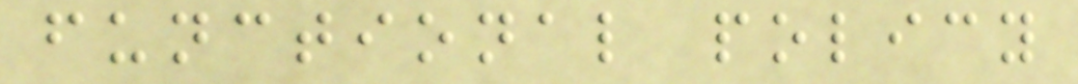functional policy
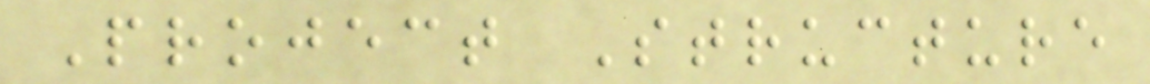Project Structure
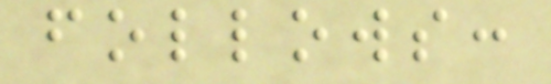follows:
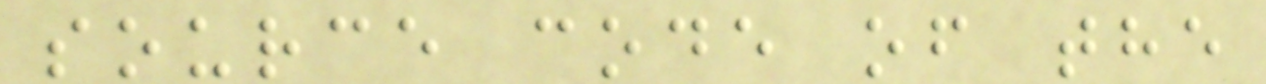source code of the
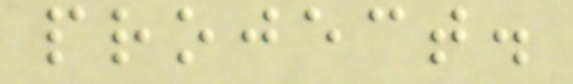project.
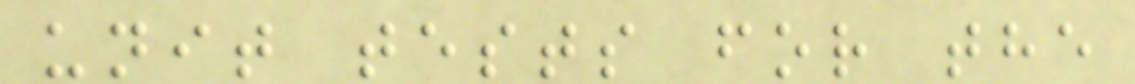unit tests for the
